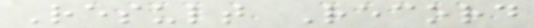Result Record
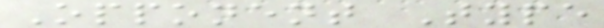Opponent Type
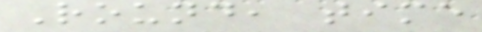Round, time
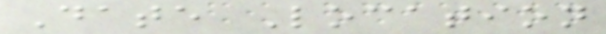Date Location
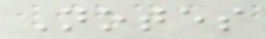Notes
